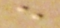e
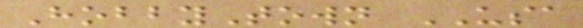HobbyTown USA
